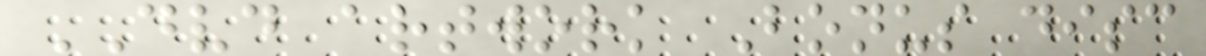DVD artwork Bonus disc
